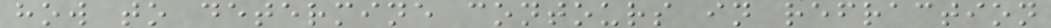how to determine contours in refraction
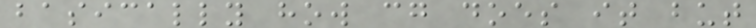basically how cg does it but
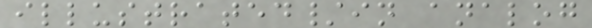illustrated/in analog
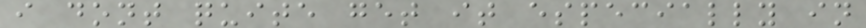i dont quite get it especially in
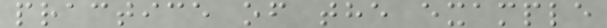practice of the example
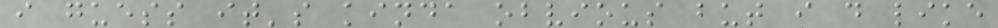i guess it's kinda obvious but i d like
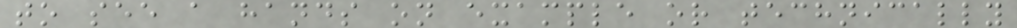to see a hands on example or technically
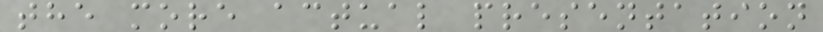the more actual presentation
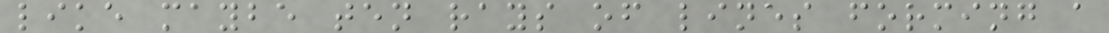like maybe ten rays of lines forming a
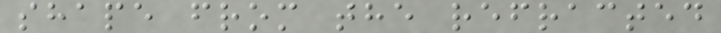shape from the refracted
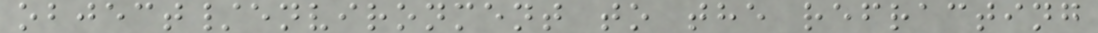object/environment to the refracting
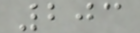203
